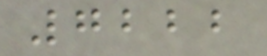7222
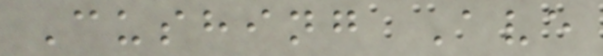Cushing Ave
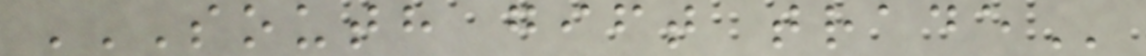SOUTH GIFT TRADE
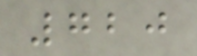720
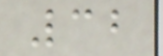32
